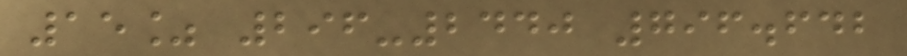15% 296-2440 796.642
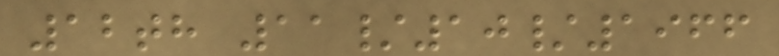12th 11/10/1966
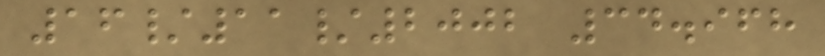16/11/2002 34.968
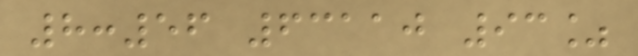8:56 63110 93%
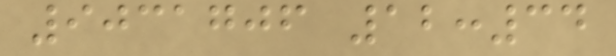9031706 12:34
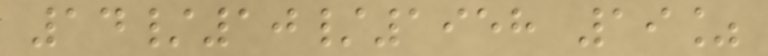14/10/1958 19%
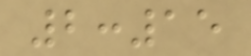2:15
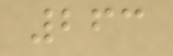263
